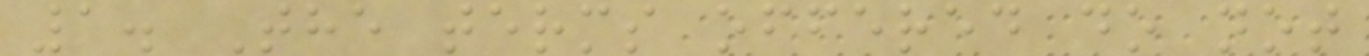1. The terms offered do not
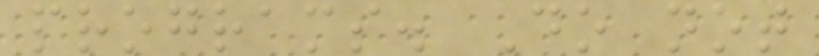programs. Do not
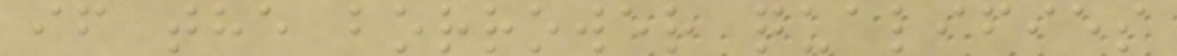if the borrower qualifies
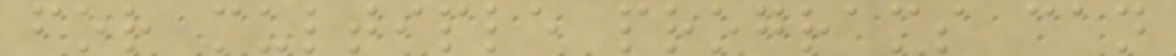for multiple programs can
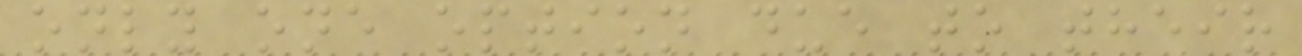only one option due to their
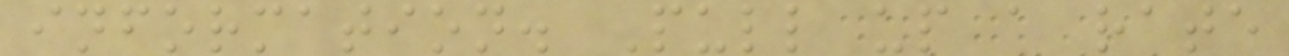information. Pull up a rate
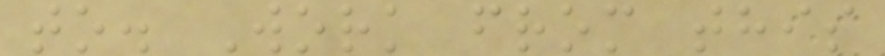to. Work from this
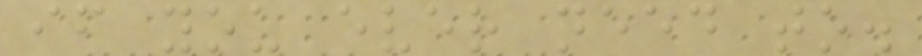if you ever need to.
